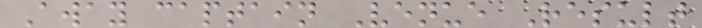Away captain Venue Result
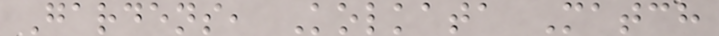Gardens, Kolkata Match
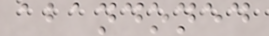abandoned
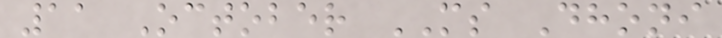11 October MS Dhoni
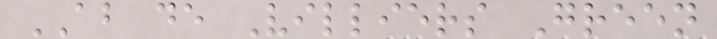AB de Villiers Green
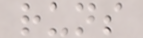runs
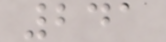241
